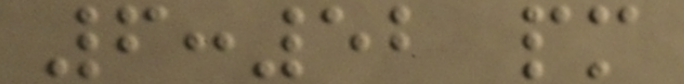6:52 pm
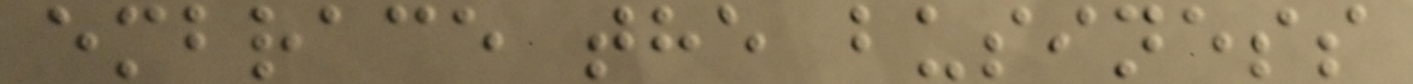embrace the business
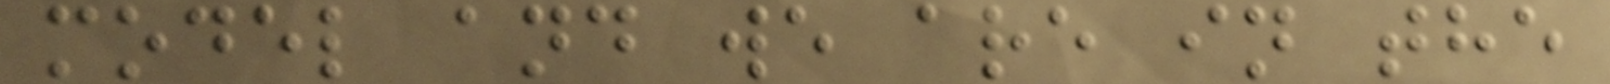model and we are in the
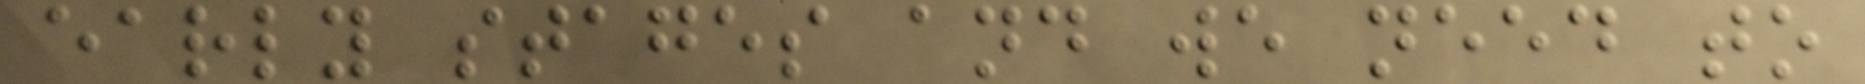early stages and we need to
